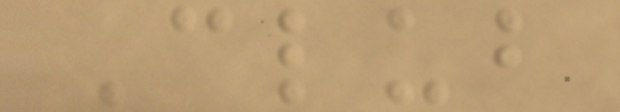Club
